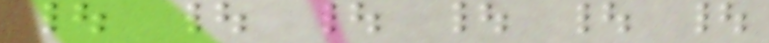| | | | | |
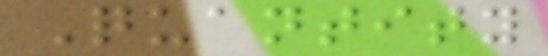Quantity
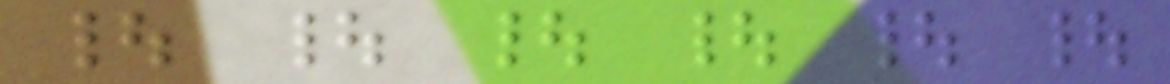| | | | | |
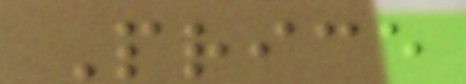Price
